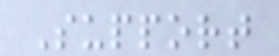Support
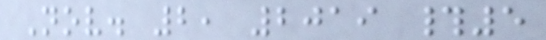Nov. 2, 2019 #5
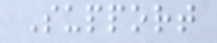Support
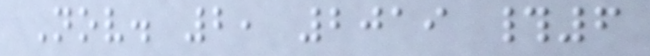Nov. 2, 2019 #6
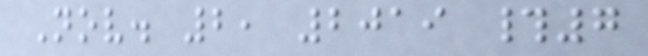Nov. 2, 2019 #7
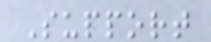Support
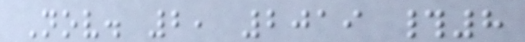Nov. 2, 2019 #8
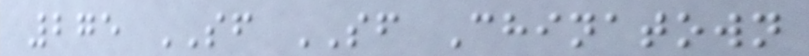275 SF SF Chinatown
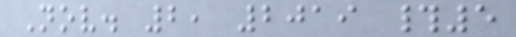Nov. 2, 2019 #5
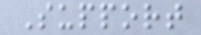Support
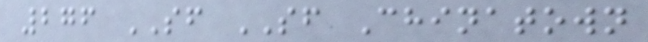276 SF SF Chinatown
